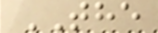THE
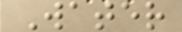Water
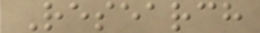Research
